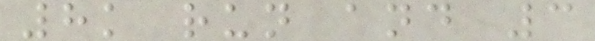8k run and 3
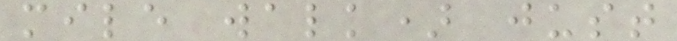mile walk) just
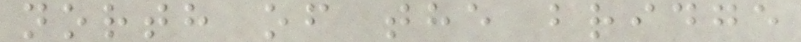north of the bridge
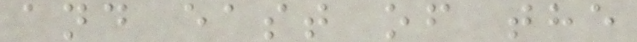and east of the
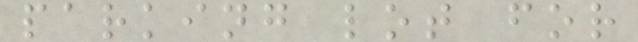parking lot for
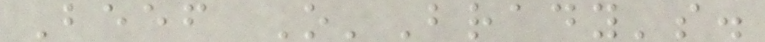Beef O'Brady's.
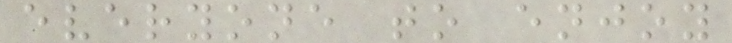everyone to enjoy
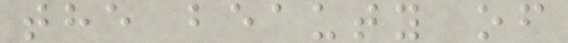the beauty of
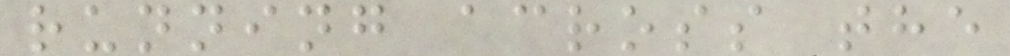running across the
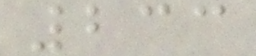233
